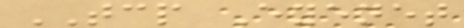TCP Eyenet
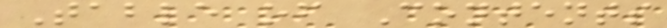Table of Contents
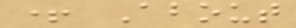+ About
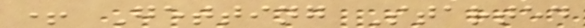+ Getting Started
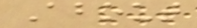About
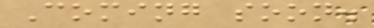Coming soon.
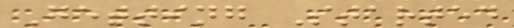Getting Started
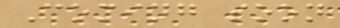Coming soon
